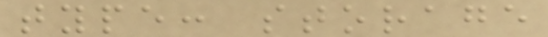type: storage
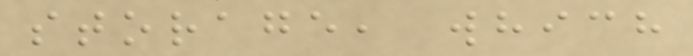storage, which
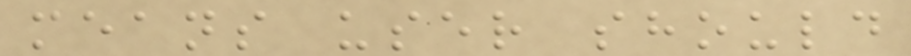means user should
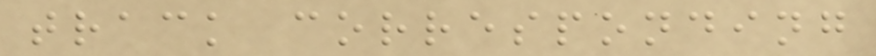track corresponding
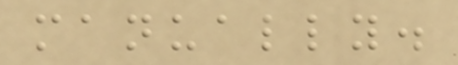manually.
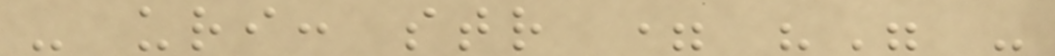- uri: str = "" -
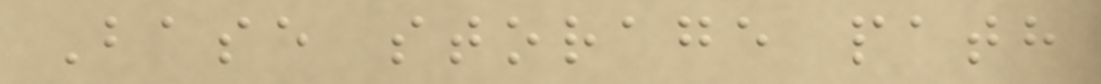Base storage path
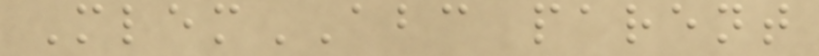MlemABC parent
